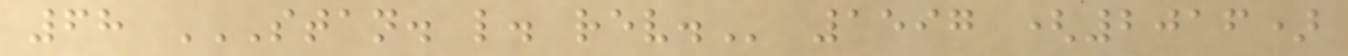68 STAN. L. REV. 1597 (2016)
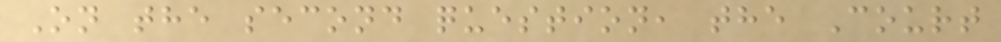On the second question, the Court
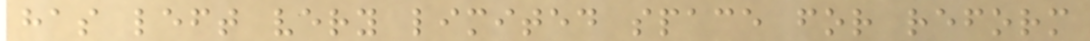has left very limited space for reform
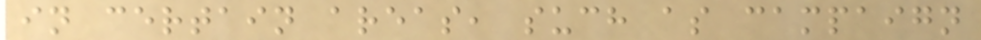in certain areas, such as campaign
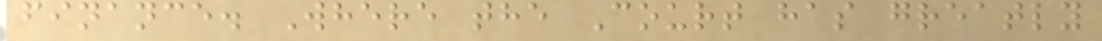finance. Where the Court has greatly
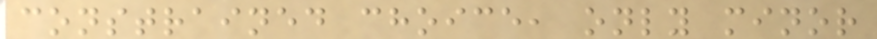constrained choice, only minor
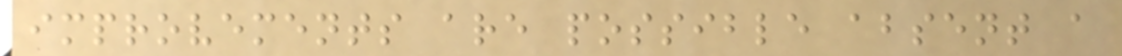improvements are possible absent a
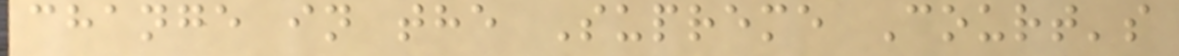change in the Supreme Court's
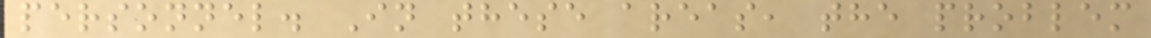personnel. In these areas, the problem
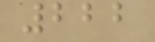222
